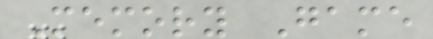Memory Game
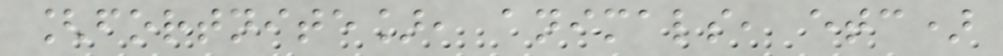[fortnite], animals, etc)
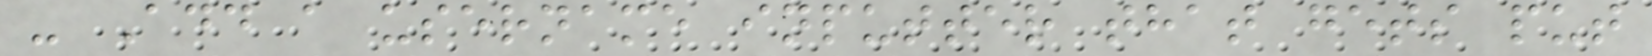- Add a username inputter that gets put
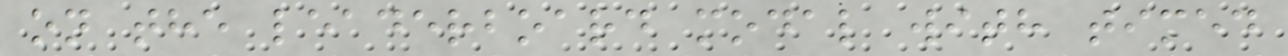on the leaderboard modal with timed
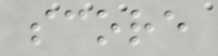score
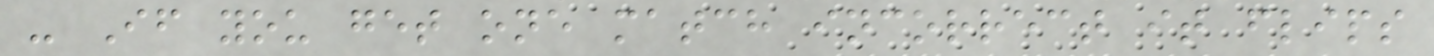- If you get one match incorrect it flips
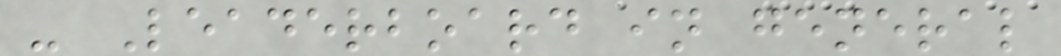- Leaderboard in general
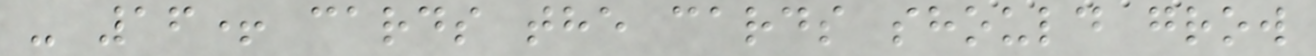- 16+ cards the cards should grow
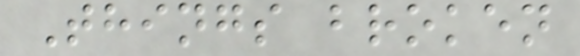Things broken
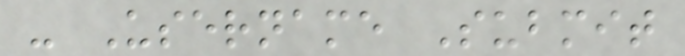- Username Submit
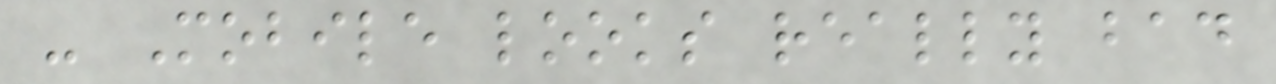- Mobile looks really bad
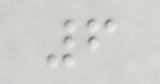6
